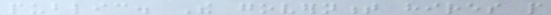public. The government hires people
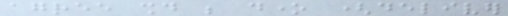agree should be done (deliver
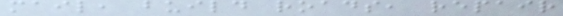mail, build roads, repair
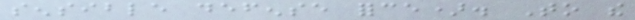sensible defense force). To the
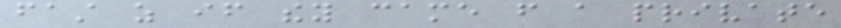fast as if they came from a private
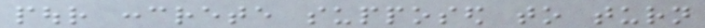pour concrete supposed to turn
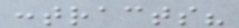contracts?
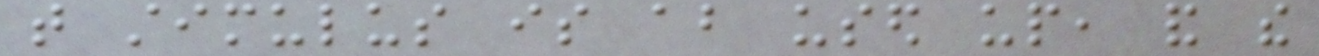that stimulus is about used up, and the
